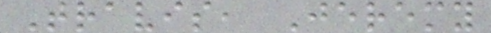Travis, Jeremy
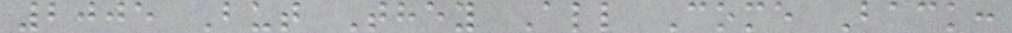2005 But They All Come Back:
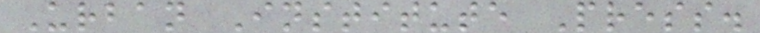Urban Institute Press.
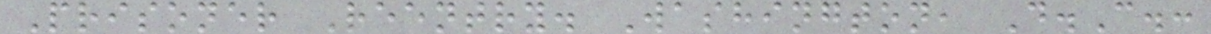Prisoner Reentry. Washington, D.C.:
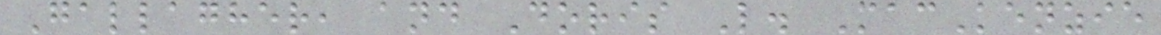Gallagher, and Doris L. MacKenzie
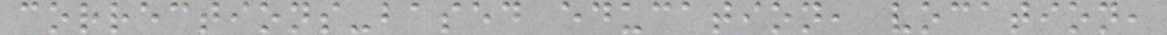corrections-based education, vocation,
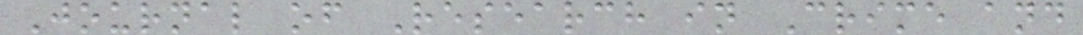Journal of Research in Crime and
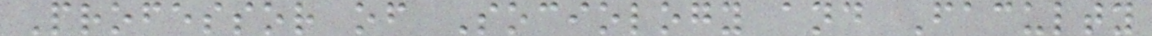Professor of Sociology and Faculty
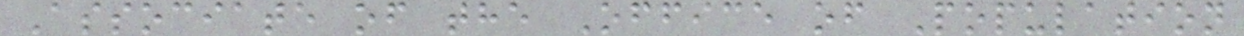Associate of the Office of Population
